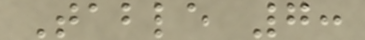Table 7:
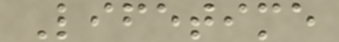Lifetime
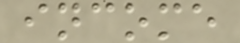income
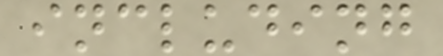including
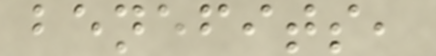benefits,
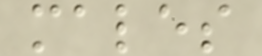males
